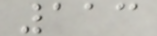113
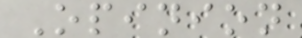Opinion
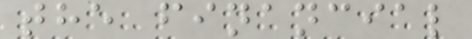the financial
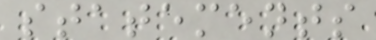statements
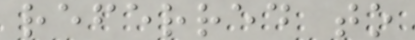referred to
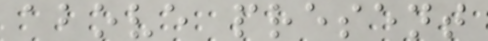above present
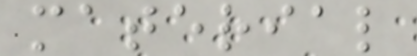material
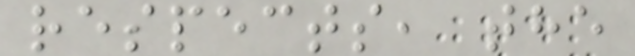respects, the
